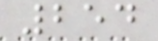254
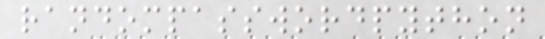randompasswordpython
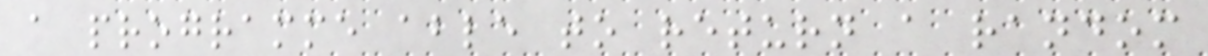a programme able to return a random
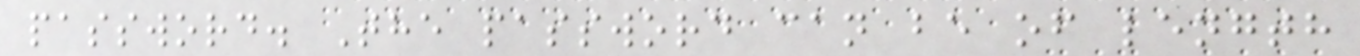password. The password can be of length
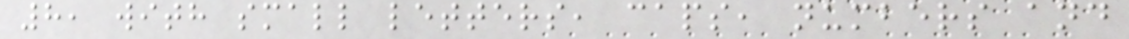8, with small letters, caps, numbers and
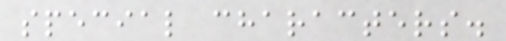special characters.
